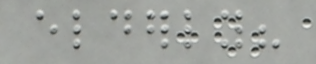elderly?
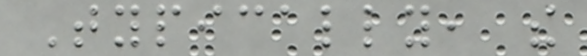Typically, the
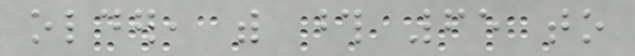older, with those 65 to
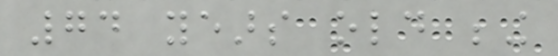74 years old being
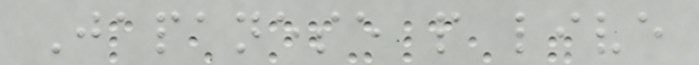Japanese people live
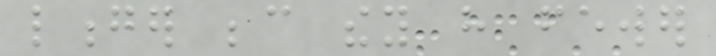longer because they have fewer
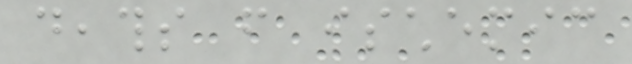deaths from ischemic
